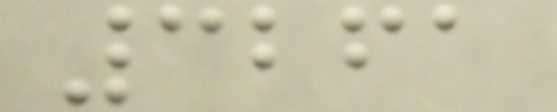3261
